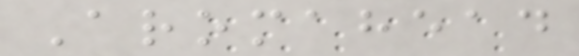Aromahead
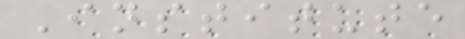Institute
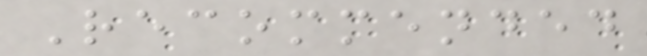Recommended
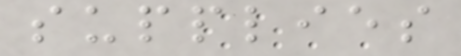supplies
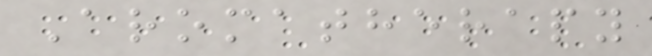Aromatherapy
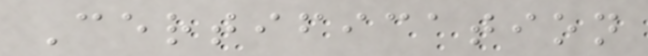Certification
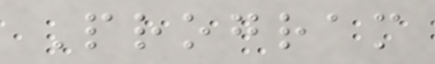Program
